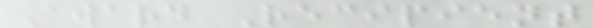Award Recipient
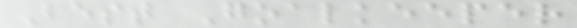Best Goalkeeper
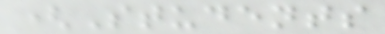(Students
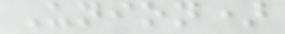Union)
